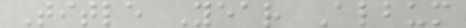Title Year Album
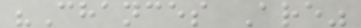"Chances Are"
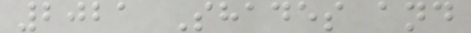2021 Shades and
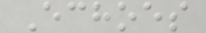Echoes
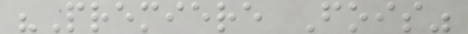"Premiere Fois"
